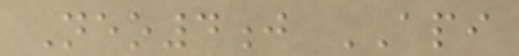Neo4j API
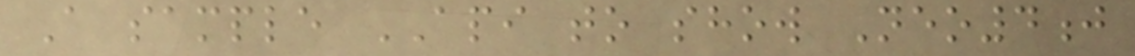A sample API to show Neo4j
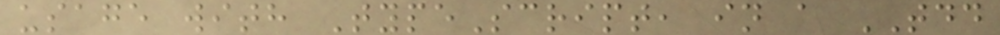usage with TypeScript, in a TDD
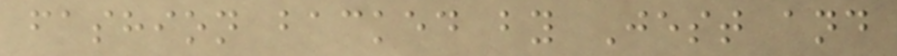fashion backed by Jest and
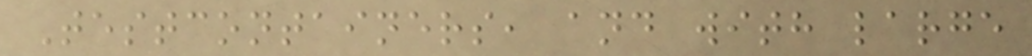Testcontainers, and with large
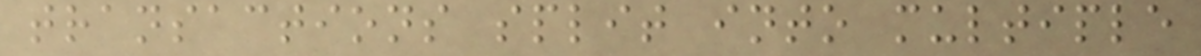transactions split into multiple
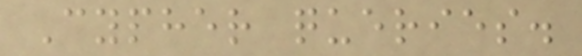Cypher queries.
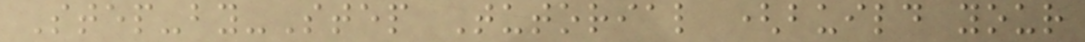Step-by-Step Tutorial (build your
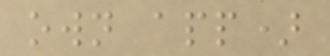own app)
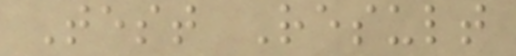Test Result
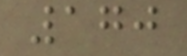170
